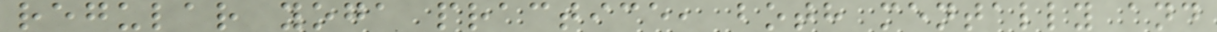regular yoga practice, both mentally and
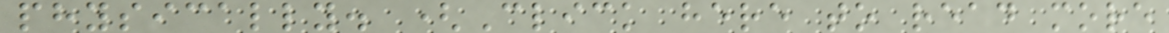physically. (Click here to read more
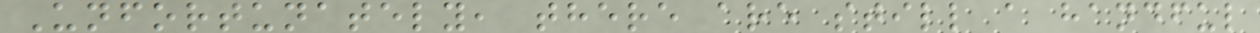Unfortunately, there are still a handful
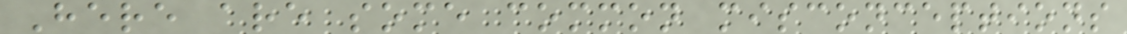Here are some common misconceptions
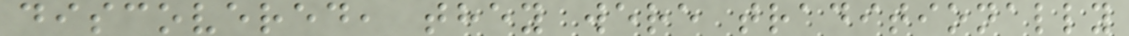discovered, they were traditionally
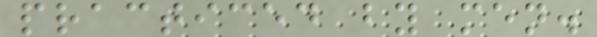practiced by men.
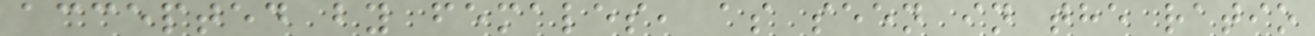accepted by females, as seen in the ratio
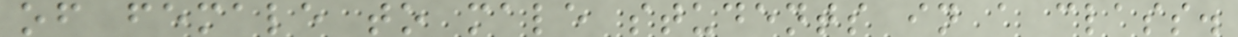of female to male students in a class.
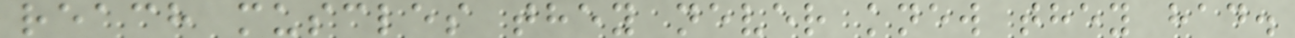reach muscles they never knew they had.
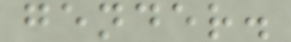gender.
